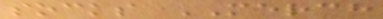socks MERCH
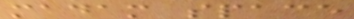madam space
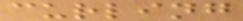curling
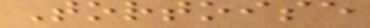Tortoise
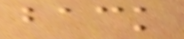back
